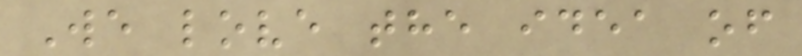We love the idea of
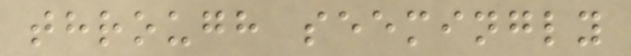through seemingly
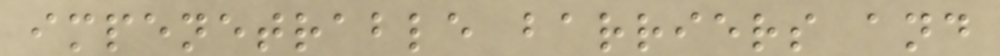impenetrable barriers and
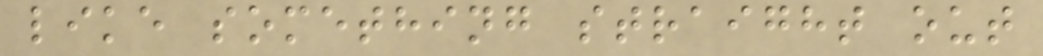like something straight out
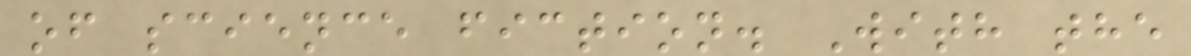of science fiction. With the
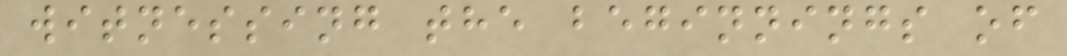witnessing the beginnings of
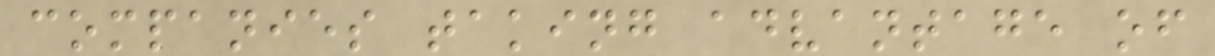companies taking advantage of
